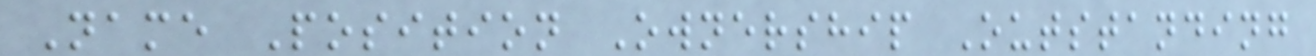Name Position Ownership Outstanding
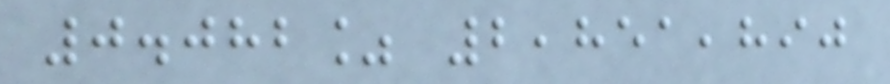0.082% 2,851,890
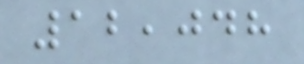12,048
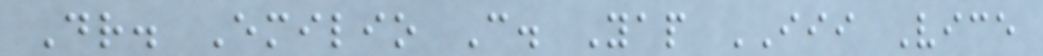Dr. Emilio C. Yap III Vice
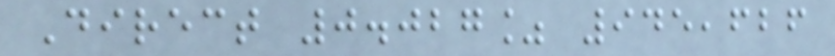Direct 0.027% 945,626
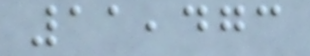11,473
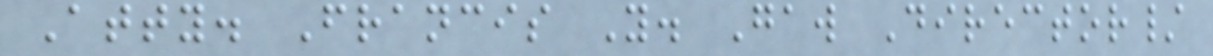Atty. Francis Y. Gaw Director/
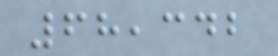68,342
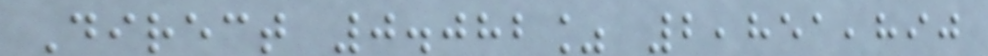Direct 0.082% 2,851,890
